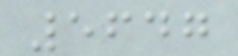5647
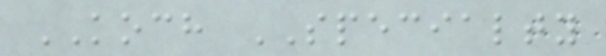KOCH SPECIALTY
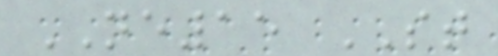NE15 ST
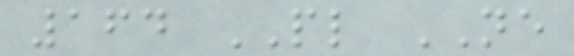164 PL NE
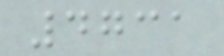4731
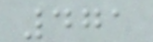471
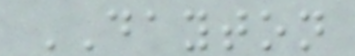DAYTON
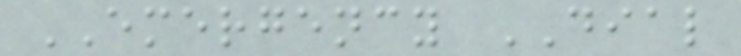EMERGENCY DIAL
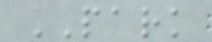PARK
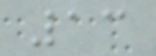13
